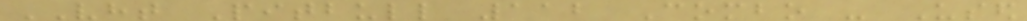VHT Pitbull 112 Combo - Used
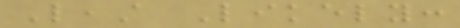Least Likely:
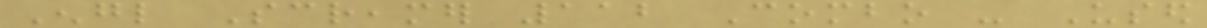Engl Screamer 112 Combo - Used
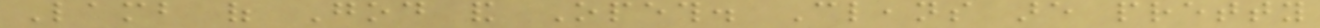Lamb of God and Opeth. Cleans are pretty
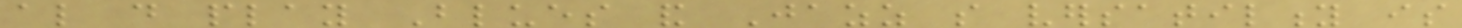also do play Blues and Jazz so versatility is
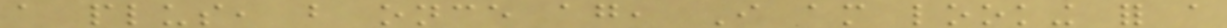a plus, but once again, I am looking for a
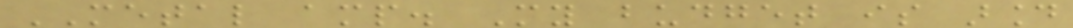METAL amp. My budget is around
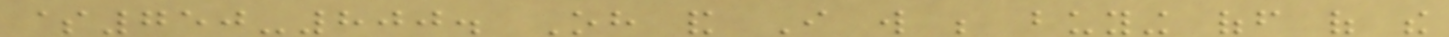$750-800. Oh and I will be buying off of the
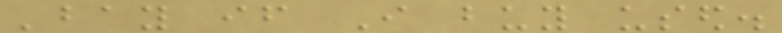'bay if I buy used.
